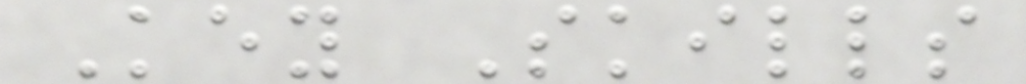Key Skills
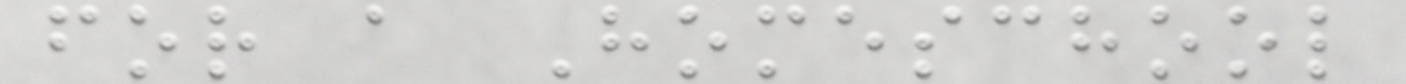for a Homeschool
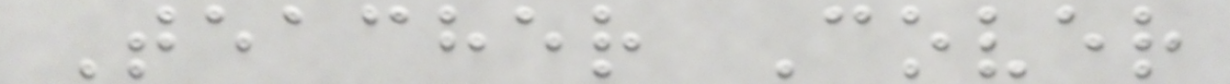Teacher Cover
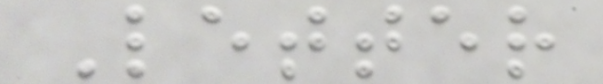Letter
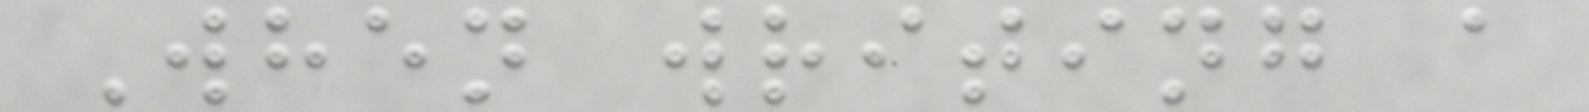When writing a
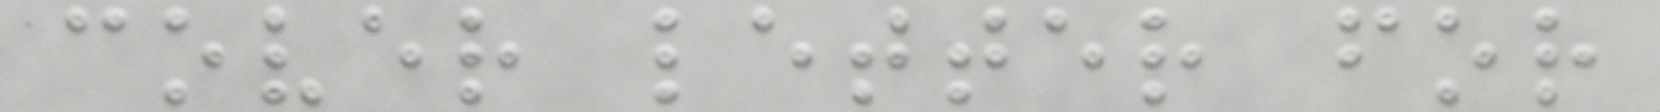cover letter for
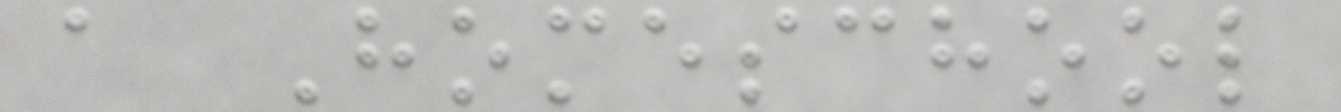a Homeschool
